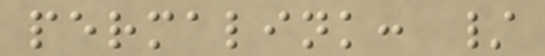permalink: /
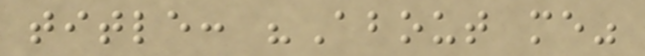title: "About me"
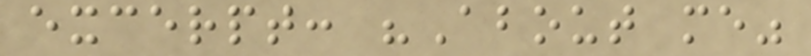excerpt: "About me"
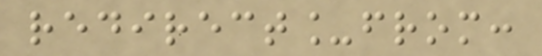redirect_from:
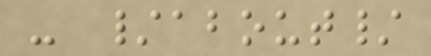- /about/
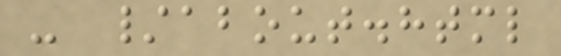- /about.html
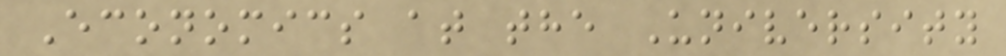Economics at the University
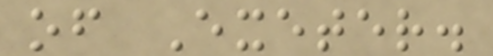of Exeter.
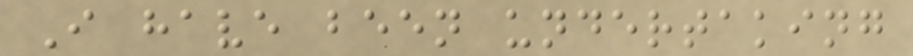I have been undertaking
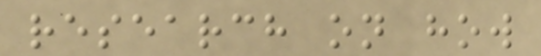research on how
